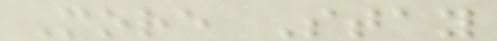More Stay
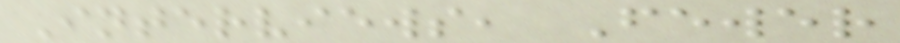Interviews, Fewer
